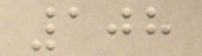108
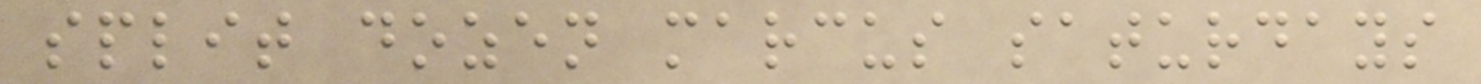split dozen marcus saturdays
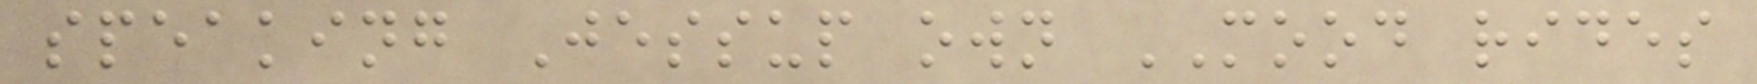speaking Jessup own MOOD rides
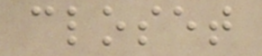closet
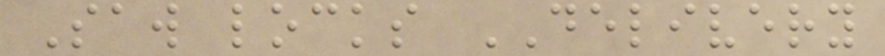Saw locks DELIVERY
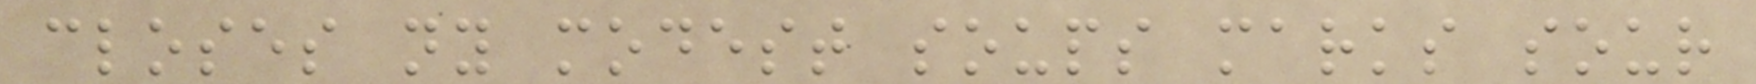closes ny modest soups marks sour
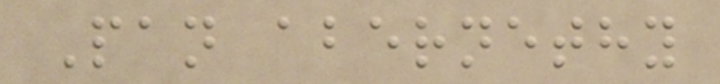Pan abernethy
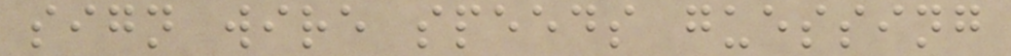sign wire speeds guessing
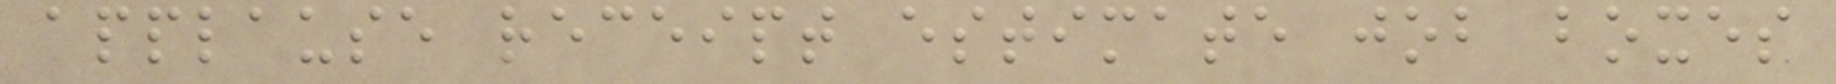applause receipt estimate job boxes
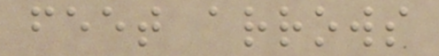feet arrows
